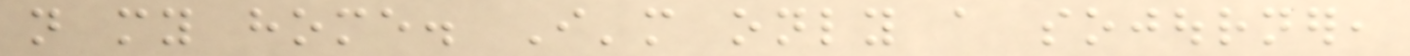not my home. I'm only a sojourner,
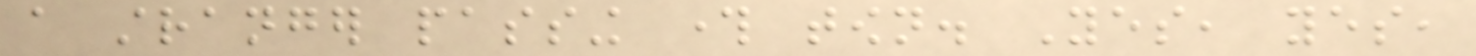a stranger passing through town. Yes, yes,
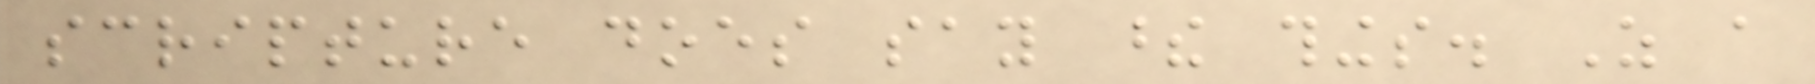scripture does say these things. As a
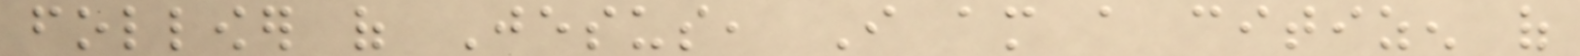follower of Jesus, I am a citizen of
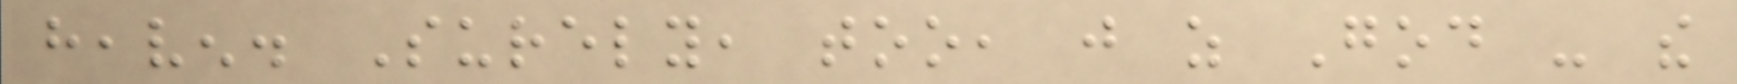heaven. Surely, too, just as God - the
